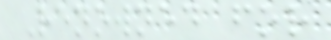Renowned for
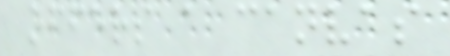offers a canvas
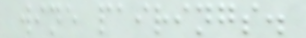wine pairings.
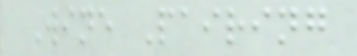Wine Pairing
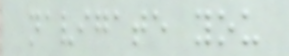navigate you
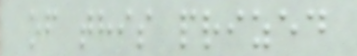of this prized
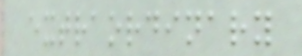extraordinary
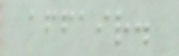affair.
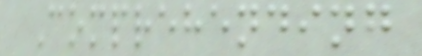Comprehending
